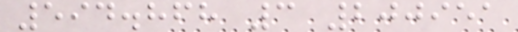594.868 3 200951
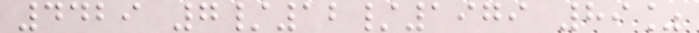4429 7/12/1979 89%
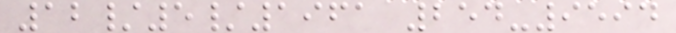12/5/1961 254-9594
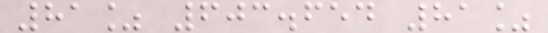81% 603.654 81%
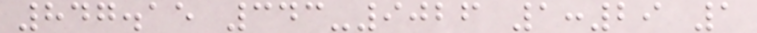847.15 343-9026 1:29 1
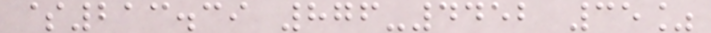$213.39 876-4452 35%
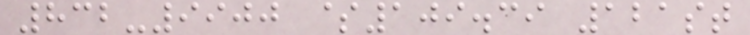832-9900 $109.39 121st
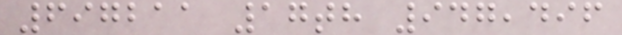697211 17th 947,496
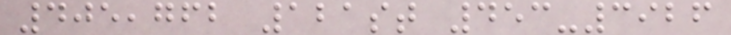405,762 121st 453-3926
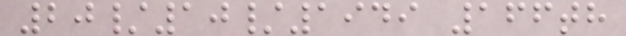20/10/1949 166th
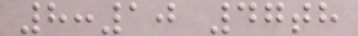8:10 47th
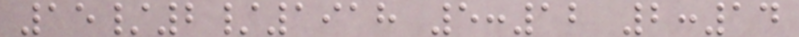15/2/1918 5:12 2:14
